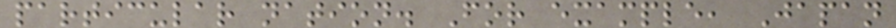particular nation. For example, Japan
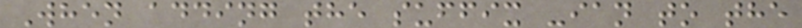When adding the suffix -ian to the
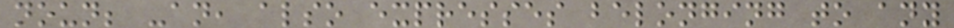noun; -an, also expresses belonging to any
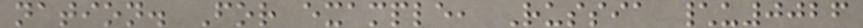nation. For example, Russia \u0026
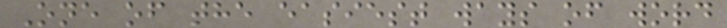One of the easiest ways of word
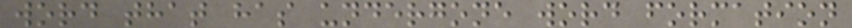word that has undergone word formation
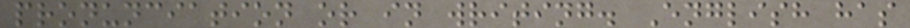pronunciation or in writing. English has
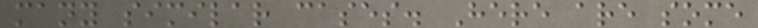many similar cases. Here are some
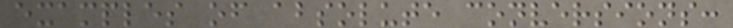examples of absolute conversions:
